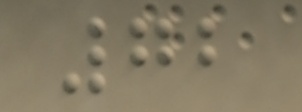72
